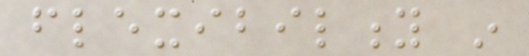flexibility in
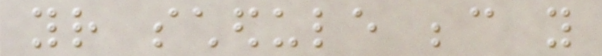your schedule because you
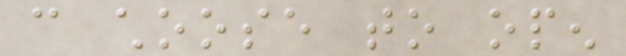can choose to open
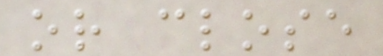or close
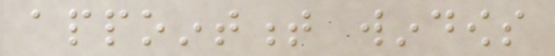appointment windows
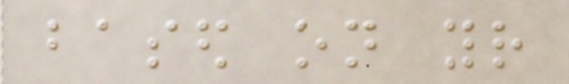based on your
